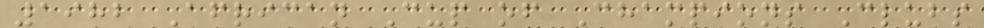1982 African Cup of Champions Clubs
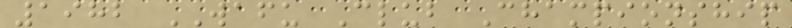1982 WAFU Club Championship
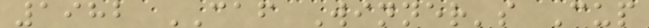1982 CAF Winner's Cup
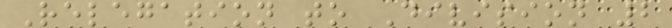Relegation to Division 2
